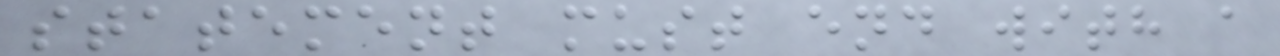statement must end with a
